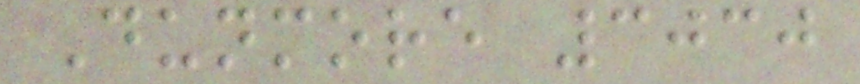Dunmore 3030
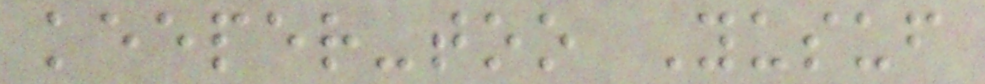keeper-too Yusuf
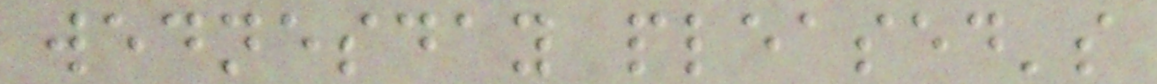wednesday pleased's
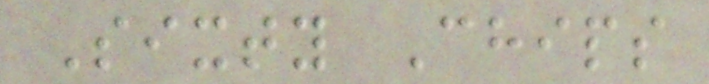Sixty Chips
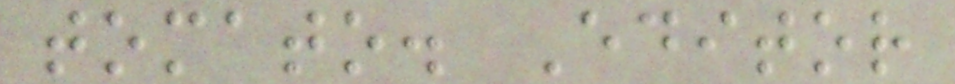tomato. Editor
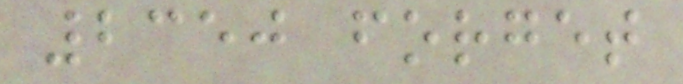2350 forget
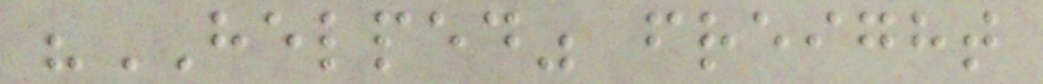"HELPED" freight
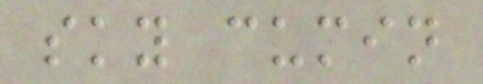sky cumin
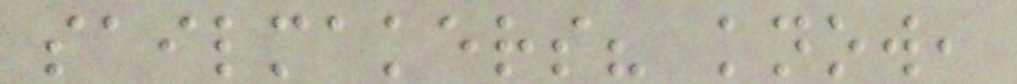sailmakers? know,
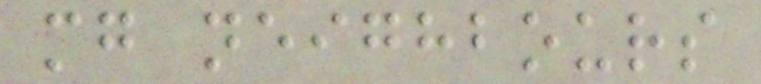mg neighbours
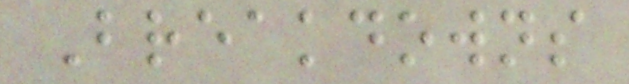Breakdowns
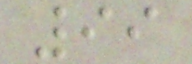99
